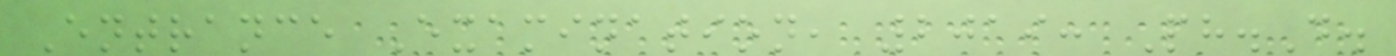Entrance Examination, 2019: Ph.D.
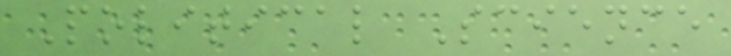Political Science
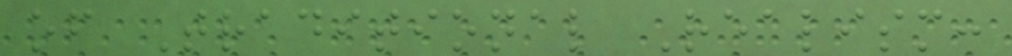of Traditional Realism:
